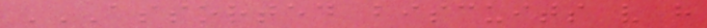ASSORTED BISCUITS V H
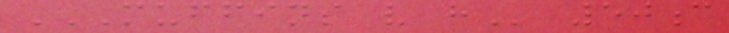MUFFINS V H 50c
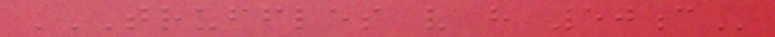TRUFFLES V H 50C
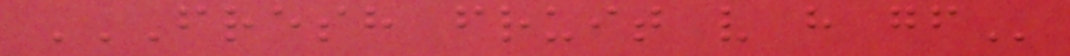FRESH FRUIT V H GF
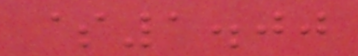$1.00
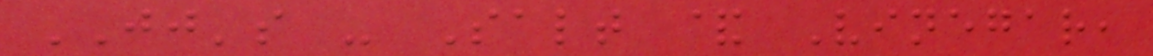JJ's - Salt & Vinegar,
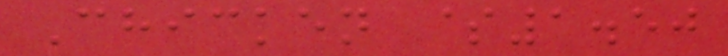Chicken $1.50
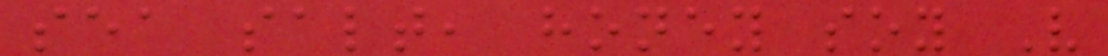sea salt, honey soy V
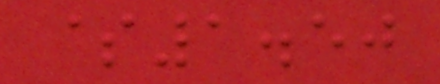$1.50
